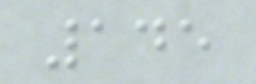145
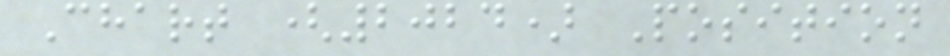Chart (2024) Position
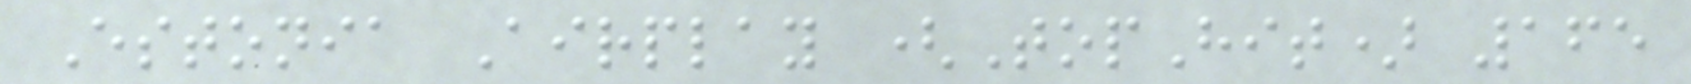Estonia Airplay (TopHit) 165
